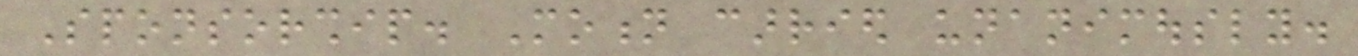Sponsorship. Motion carried unanimously.
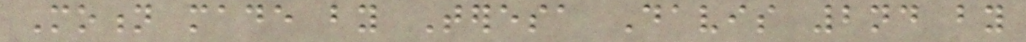Motion made by Teresa Davis 2nd by
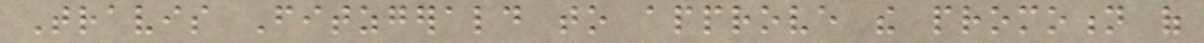Travis Fitzgerald to approve the promotion of
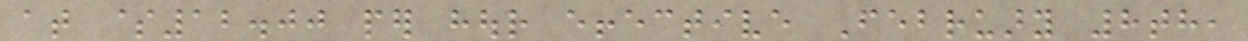at $12.00 per hour effective February 8th,
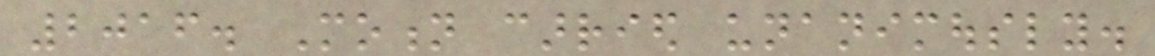2016. Motion carried unanimously.
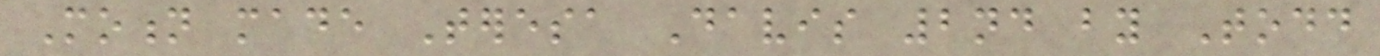Motion made Teresa Davis 2nd by Todd
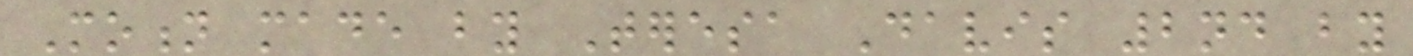Motion made by Teresa Davis 2nd by
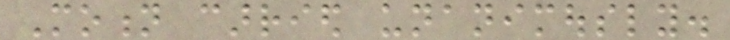Motion carried unanimously.
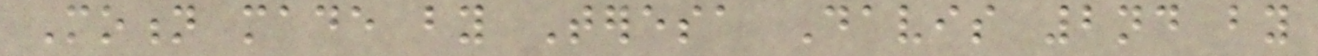Motion made by Teresa Davis 2nd by
